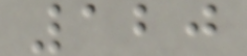120
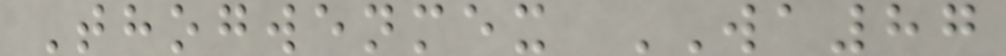Thogwenmex WA87
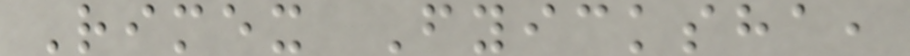Rimex Fyicksha,
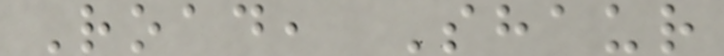Road, Shaur
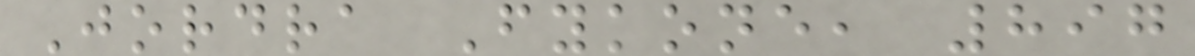Jordra Fykone, 897
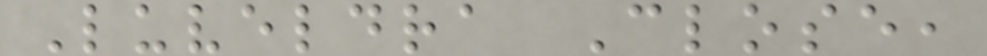Luveldra Close,
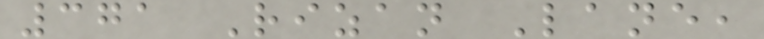371 Rizan Lane,
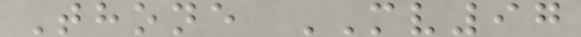Thone MV97
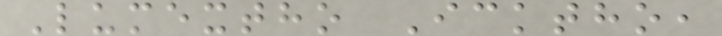Lumextho Icktho,
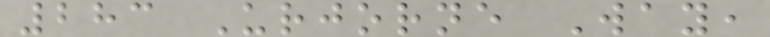283 Urjorne Way,
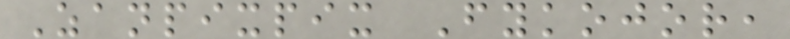Zanpixpix Fykojor,
